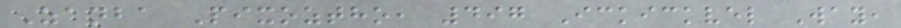Zanba Pixoztho, 497 Ickickvel Way,
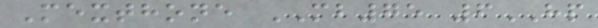Mexthone MB75 6HP
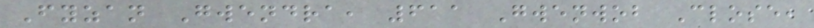Fyzan Gwendra, 611 Gwenwob Close,
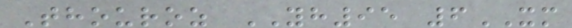Thouroz YH95 6XM
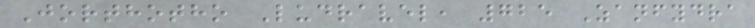Jorthotho Ludravel, 725 Zanfydra
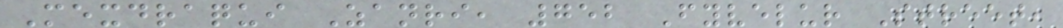Mexdraqui Zanri, 752 Fyvelur Street,
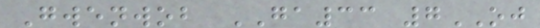Gwenwob GA33 7OJ
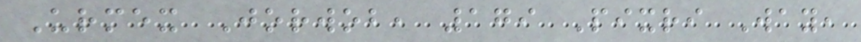Urmex Jorwob, 179 Pixri Way,
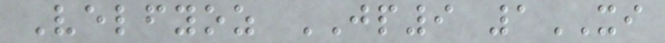Velfyoz JP9 1XI
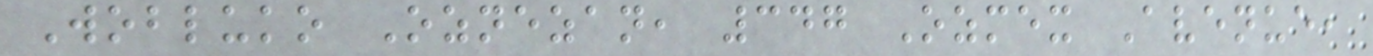Wobluko Oznezan, 347 Ozmex Avenue,
